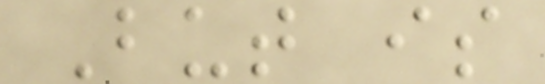But is
